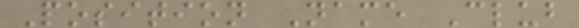Position Name Club
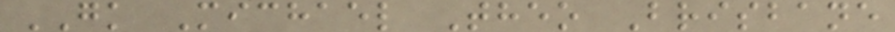GK Michael Theo Brisbane
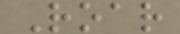Roar
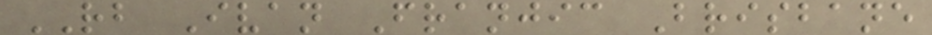RB Ivan Franjic Brisbane
